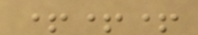+++
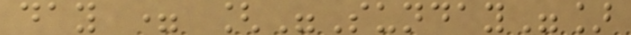day = ["Sunday"]
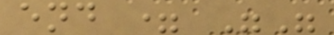end = ""
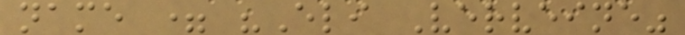name = "Eli Verveine"
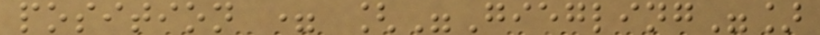position = ["Giegling"]
